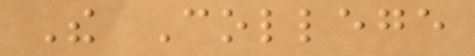The College
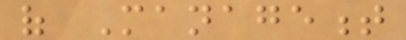of Management
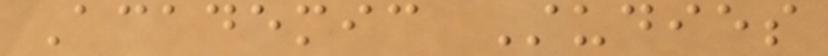Academic Studies
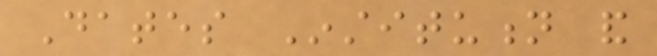Dates Institution and
